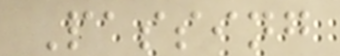Passing
